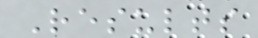Results
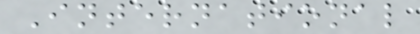International
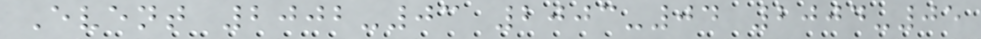Event 2002-03 2003-04 2004-05
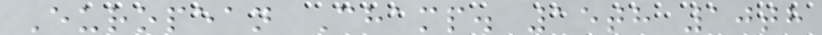European Champ. 15th 10th
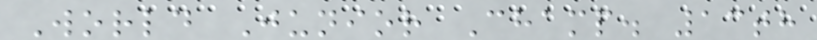World Junior Champ. 13th
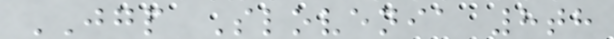JGP Slovenia 8th
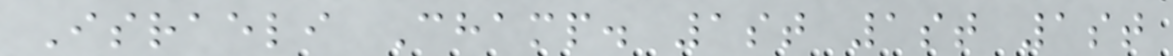Israeli Champ. 1st 1st 1st
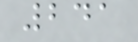241
